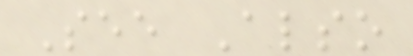See Also
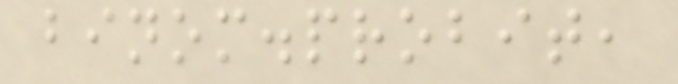binom.probit,
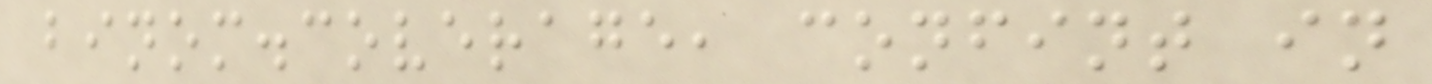binom.coverage, confint in
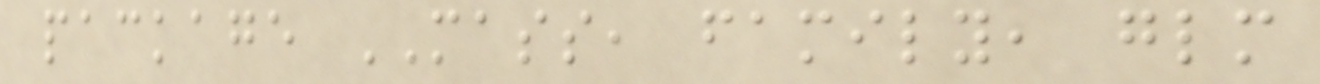package MASS, family, glm
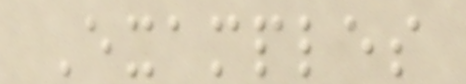Examples
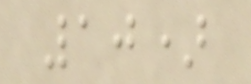10)
